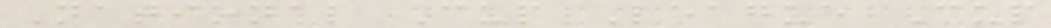National Cup League Cup
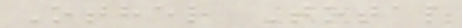Other Total
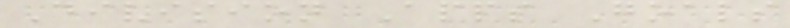Division Apps Goals
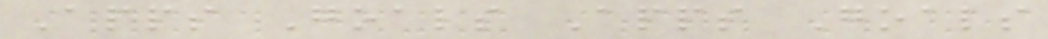Apps Goals Apps Goals
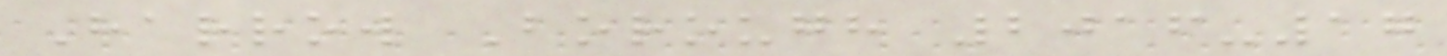Harrow Borough 2016-17
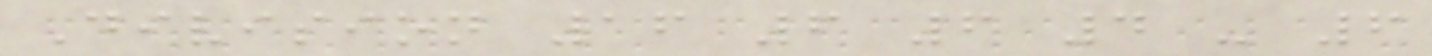Division 16 6 6 4 - 6
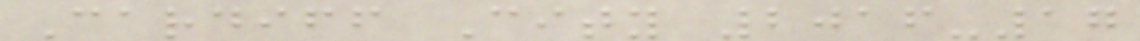Cardiff City 2016-17
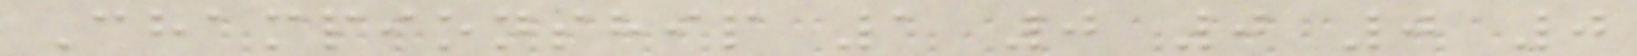Championship 1 0 0 0 0
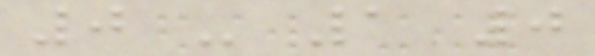0 - 1 0
